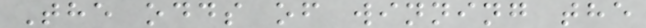The odds of winning the
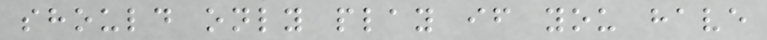should only play if you have
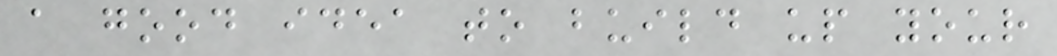a good idea to build up your
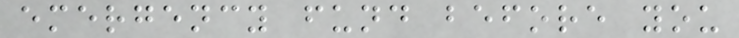emergency fund before you
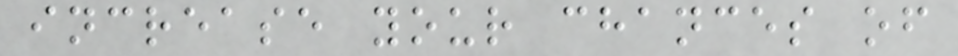increase your chances of
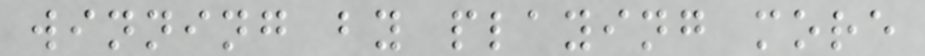winning by playing more
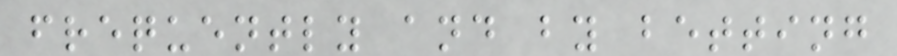frequently and by betting
